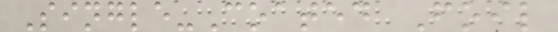Single-Coated Foil
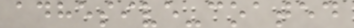adhesive-coated
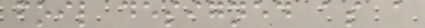foil designed as a
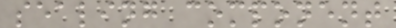sealing component
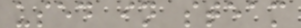used in steam
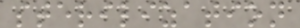sterilization
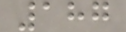187
